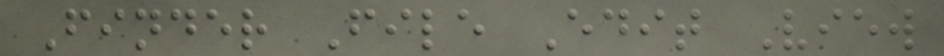Finder File Edit View
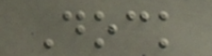Dock
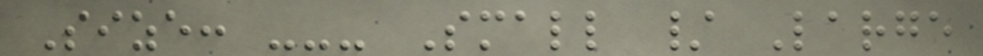Size: --- Small / Large
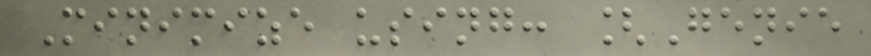Minimize using: [Genie
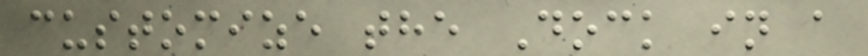customize the Dock in a
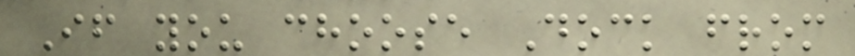If you choose Dock from
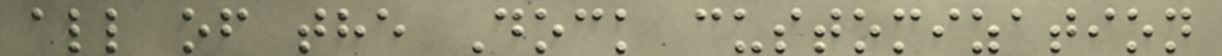all of the Dock customization
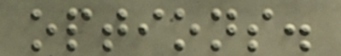options.
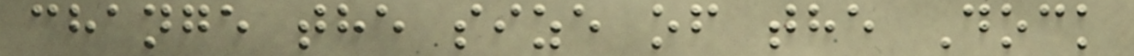change the size of the Dock
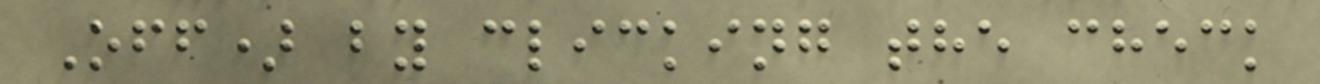Off) by clicking the check
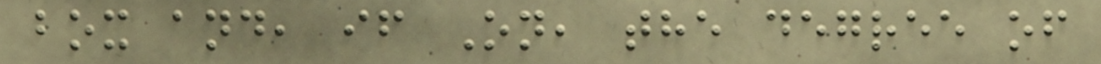box and, if On, the degree of
